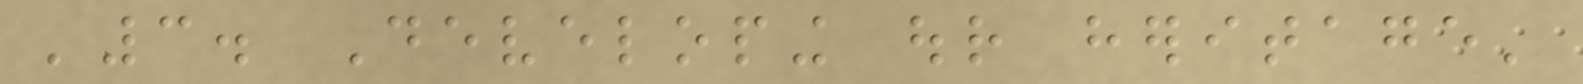'3. Developing our heritage'
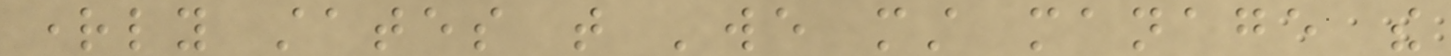rightly states that 'we must manage the
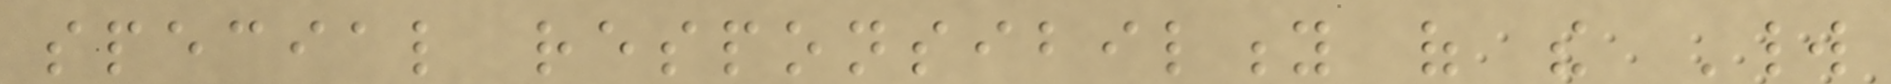special responsibility of the World
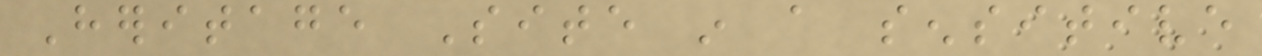Heritage Site in a sensitive
